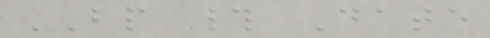BP # Date
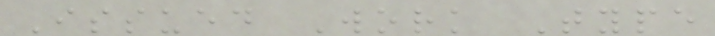Issued Work Type
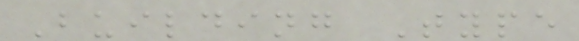Building Type
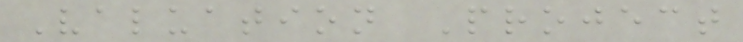Valuation Project
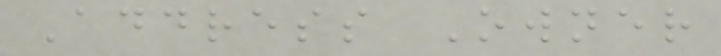Address Owner
